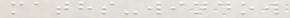maths-window
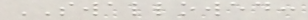SWALLOWED:
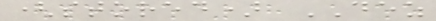(stored) DEZ
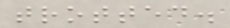trotted.
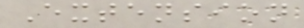Extension
